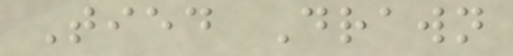Tied Drawn
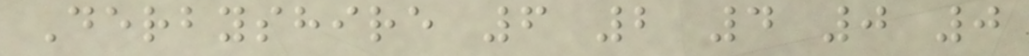Derbyshire 6 2 4 0 0
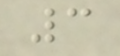3
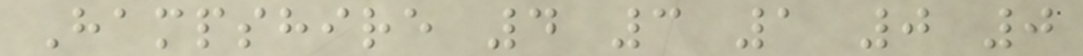Hampshire 4 3 1 0 0
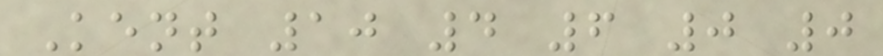Kent 10 4 6 0 0
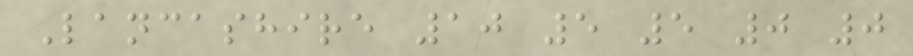Lancashire 10 5 5 0 0
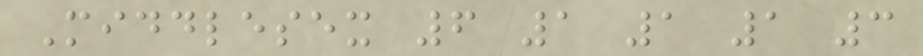Middlesex 6 1 1 1 3
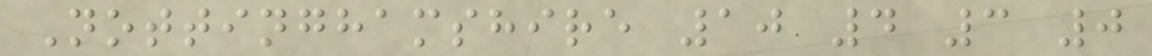Nottinghamshire 10 4 3 0
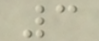3
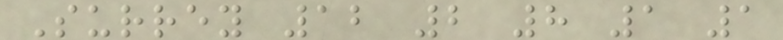Surrey 12 2 8 1 1
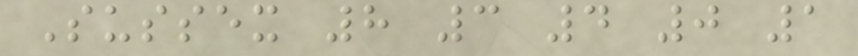Sussex 8 3 4 0 1
